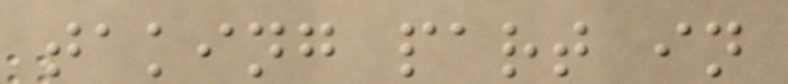taking part in
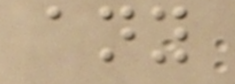any
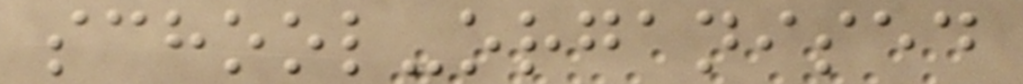school-organised
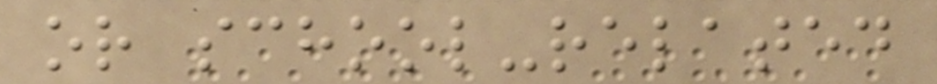or school-related
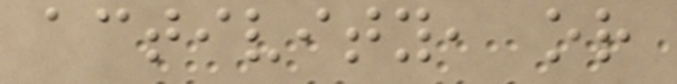activity, or
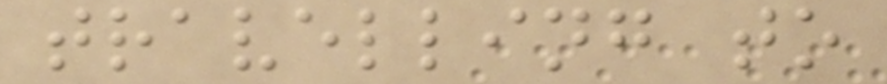travelling to
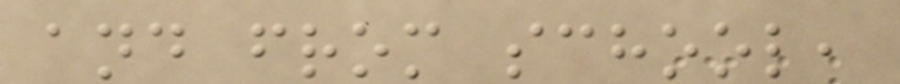and from school,
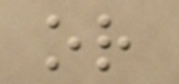or
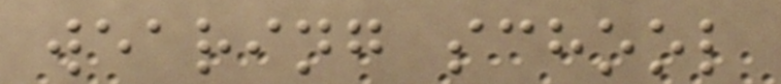wearing school
